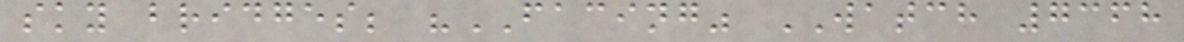sky bridges; "FACING" WATCH 7368
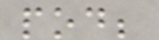pod;
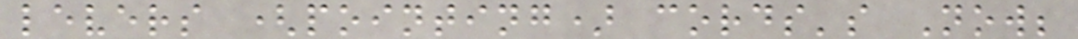levers (pointing) cords's Now;
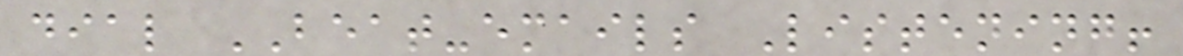dial BEAT-emails Listening!
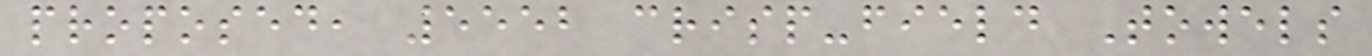proposed, 5552 crisp-field Towels
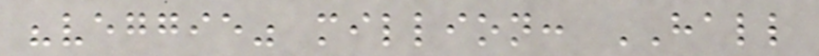"veggie" million: HALL
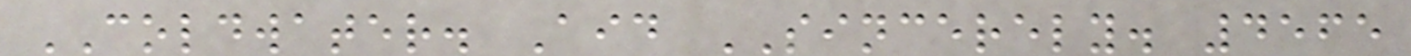COLDWATER. Aid SINCERELY. 4565
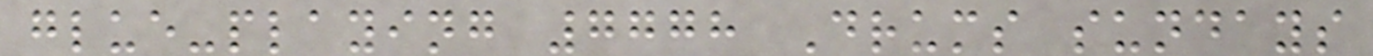glue-playing 7778 Drums sundays
